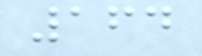164
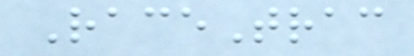RaceTrac
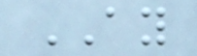AY
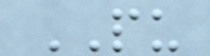PU
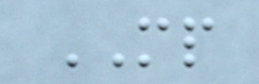MP
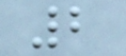2
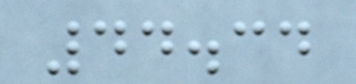44.34
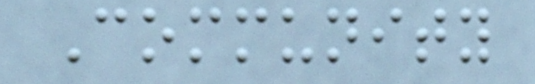Community
